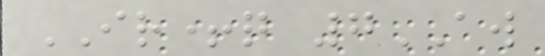IR+q 7AW
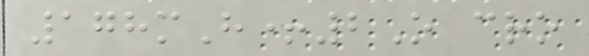178mH+2O cro
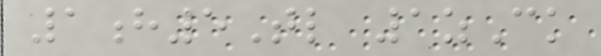1h5Tl 1zCk
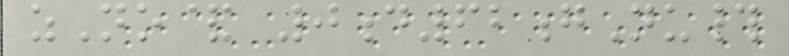zNo& 0d62gNu#
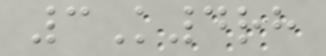3K4rh
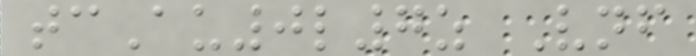tcAu0l7z Vnf
